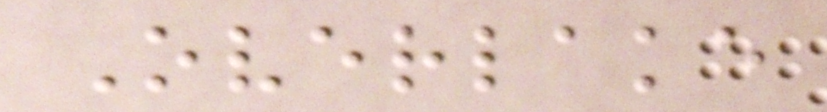Overlake
